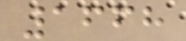1668
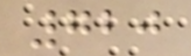720
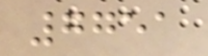7751
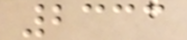2333
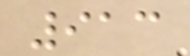913
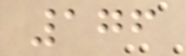176
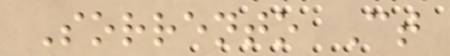Sorrento Ct
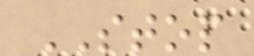STOP
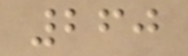260
